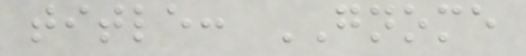title: GNOME
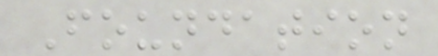Foundation
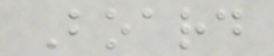Board
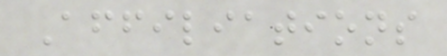Affiliations
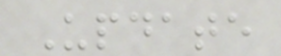Update
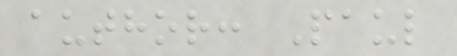author: Paul
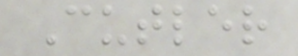Cutler
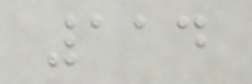114
